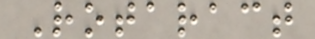Rotaract
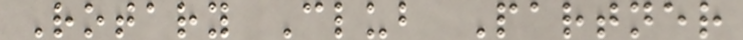Rotary Club Partner
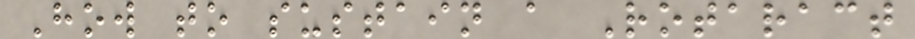How to sustain a Rotaract
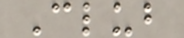Club
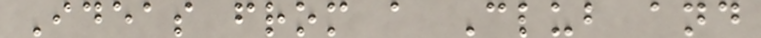Ideas from a Club and
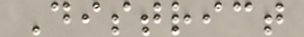District
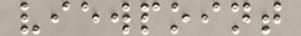viewpoint
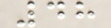48
